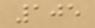105
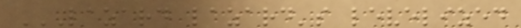LAZARD LAZARD'S LEVELIZED
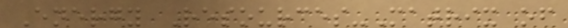Energy Resources-Matrix of
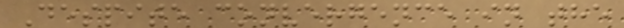Despite convergence in the
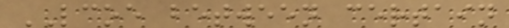LCOE between certain
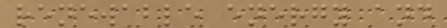renewable energy and
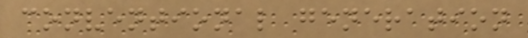conventional generation
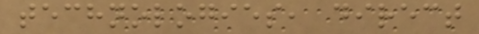technologies, direct
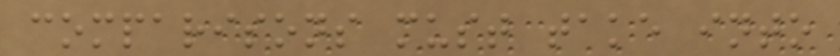comparisons must take into
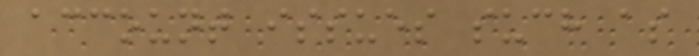account issues such as
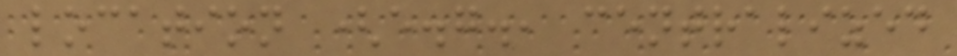location (e.g., centralized
